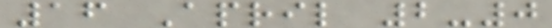16 April 2-0
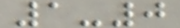1-0
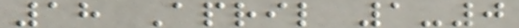18 April 1-0
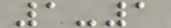1-1
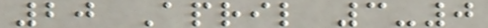20 April 3-0
